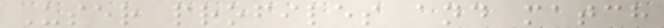User profiles and match
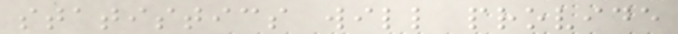statistics will provide
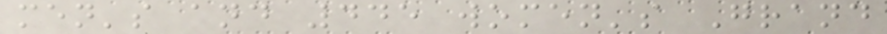men's and 445 women's Grand
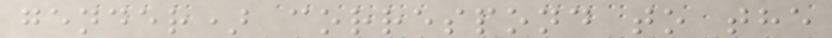gender) correspond to the
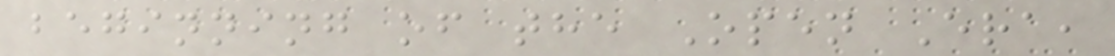beginning of the Open Era,
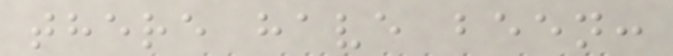there have been:
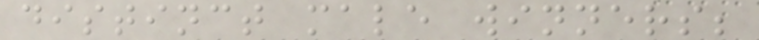distinct male winners;
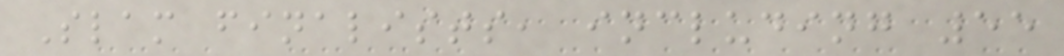Slam finalists, including 55
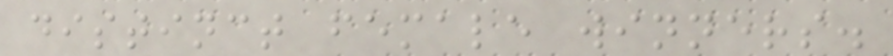distinct female winners.
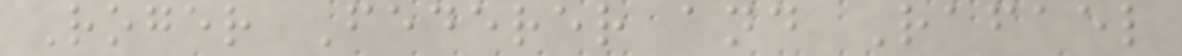Roger Federer and Rafael
